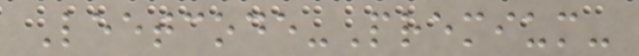Leetcode-Premium-
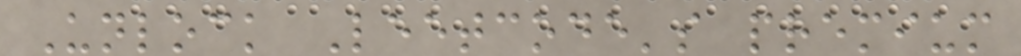Unlock Leetcode's premium
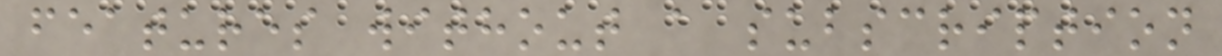features without a subscription
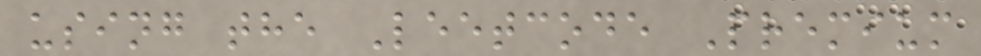using the Leetcode Premium
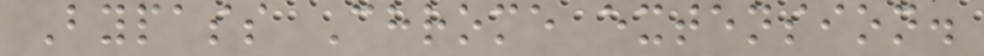Bypass Chrome extension.
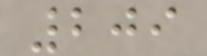209
